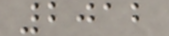2012
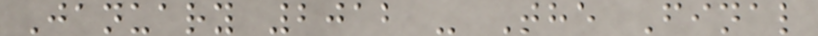January 2012 - The Final
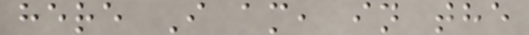here I am, in the
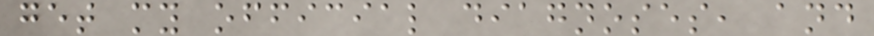get my official diagnoses, and
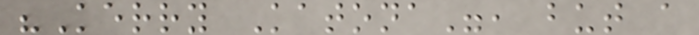"Kerry Katona", but a
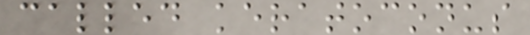called keratoconus
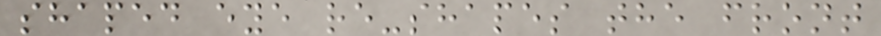shaped eye re-shapes the front
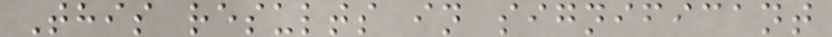This results in significant
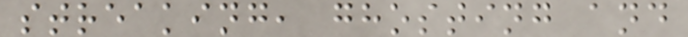streaking, ghosting and
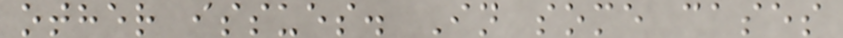other issues. In some cases
